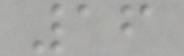16
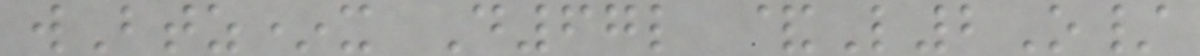wBtz*x D67l &L2O/
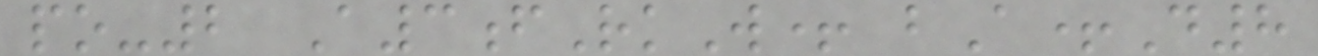po-2 A3fRkW+ bA+D8
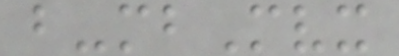b-mbMvx
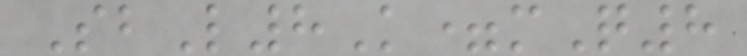SbL8K=mQ8
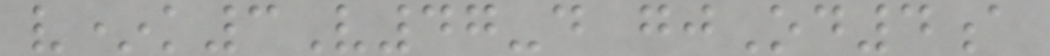v*k3V47-d gjOd4a
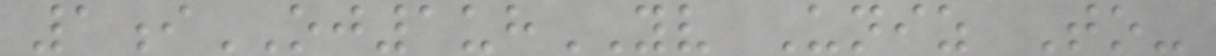1iOJ1uhYV Uniz To-
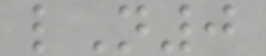lN0
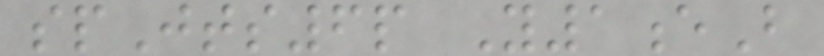spJts6p Y1eB
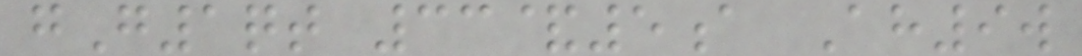gG1qt 33&5a Ah9w
